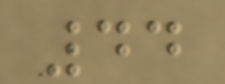44
